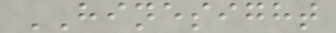HINESIGHT
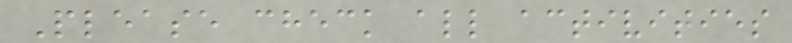Please check all activities
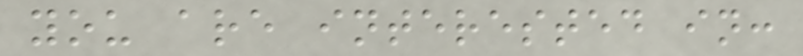you are interested in:
